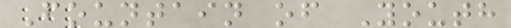Fountain of Youth
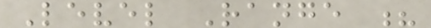Level Range ?
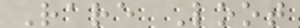Rare Loot
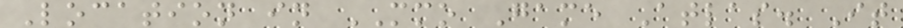Location in MMO Game Atlas. It
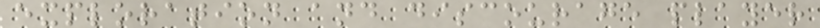exploration and discourage player
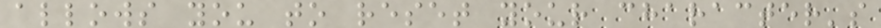allows you to reset your character's
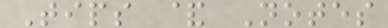Tips & Notes
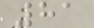81
